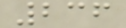236
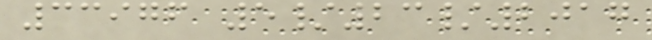33976 5/23/2017
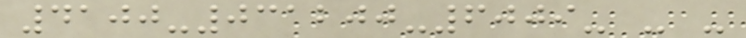4100-031200-6009- - -
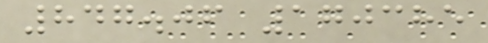847.06 170385
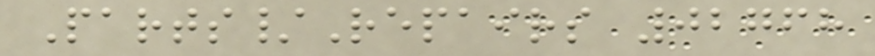Parts/Repairs 02768
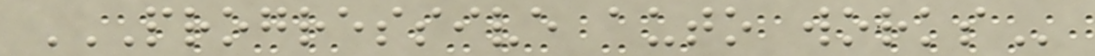PROGRESSIVE AUTO WORKS
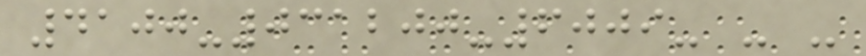4100-031200-6009- - -
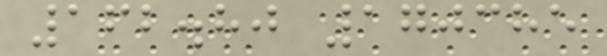162.80 170385
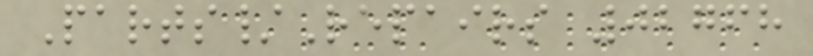Parts/Repairs 02768
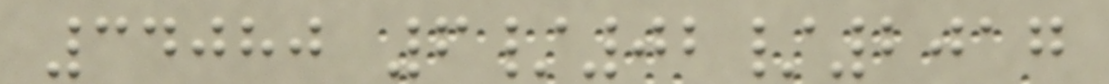34080 6/02/2017
